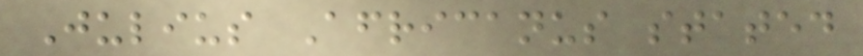Julius Africanus stated
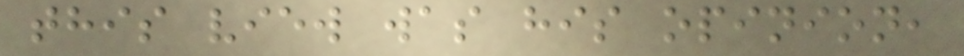this view was his opinion,
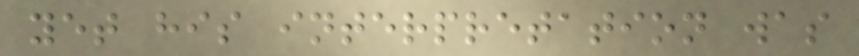yet his interpretation was
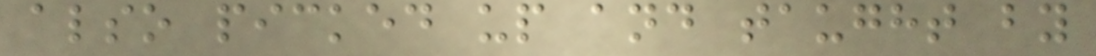also picked up and taught by
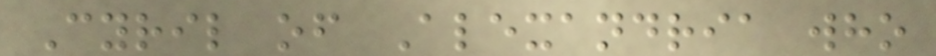Cyril of Alexandria who
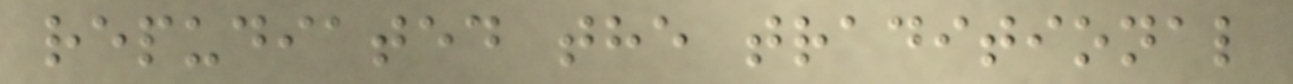repudiated the traditional
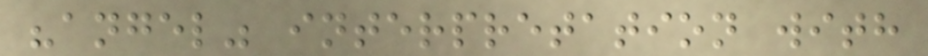"angel" interpretation with
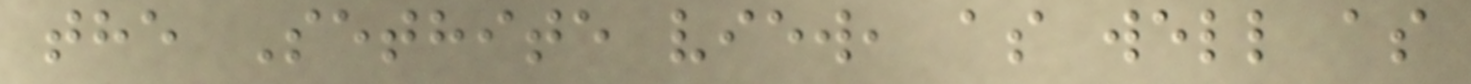the Sethite view, as well as
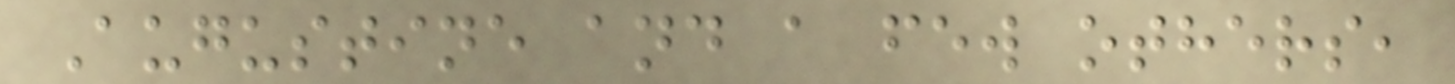Augustine and a few others,
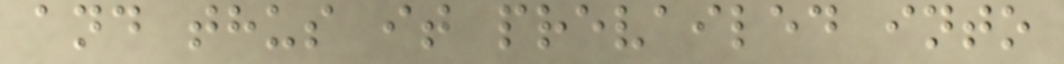and thus it prevailed into
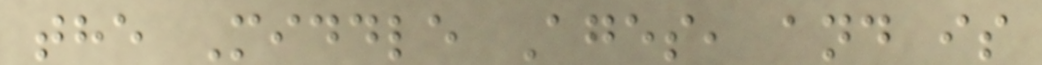the Middle Ages, and is
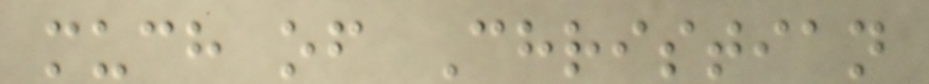much of Christian
